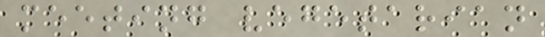meeting vegetarian
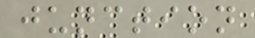junction
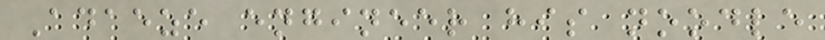Adaeze engineer his noodle
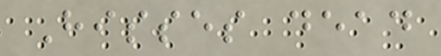Hisses dead
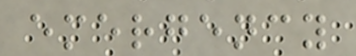emergency
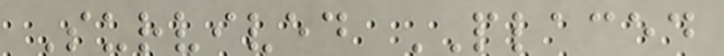Survived PLACED
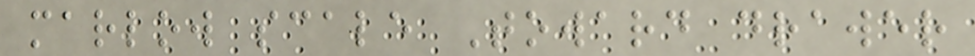marlow scale Toward drawer
